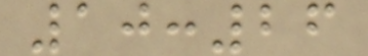10:26
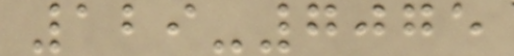129-7075
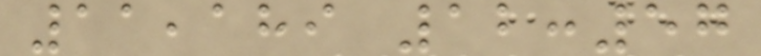11,189 12:57
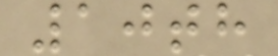10th
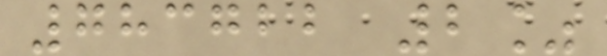783722 2%
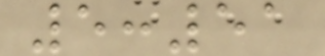5:51
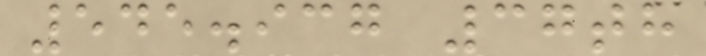545.937 37th
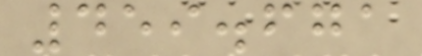459.671
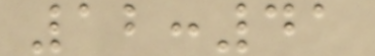12:41
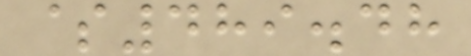$489.48
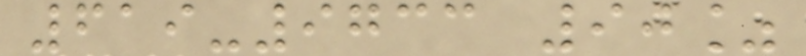619-9733 90%
